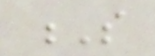S
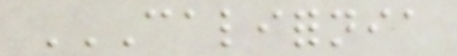CALIFORNIA
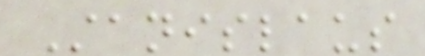Stanislaus
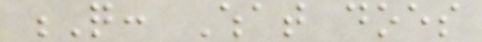Q: What does
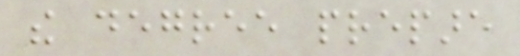the degree prepare
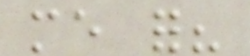me for?
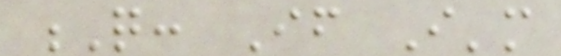Q: If I'm
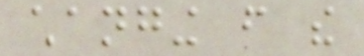changing from the
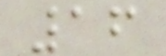16
